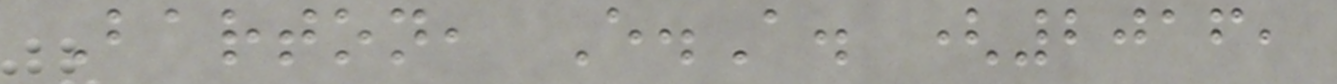Barton, E.A. (2016,
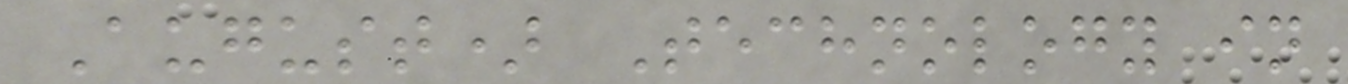August) Technology in
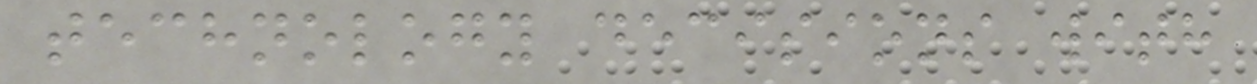technology decisions with
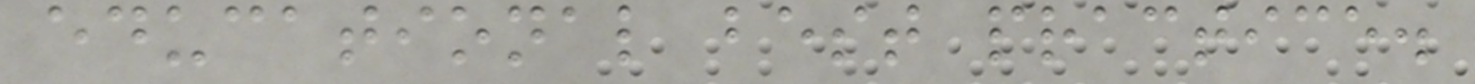educational best practice.
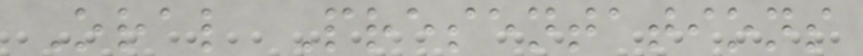Oral Presentations
